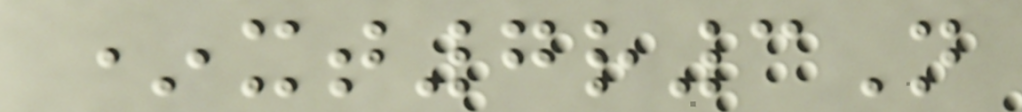*xt7r3N
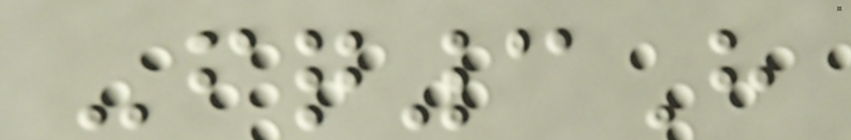-fq3H
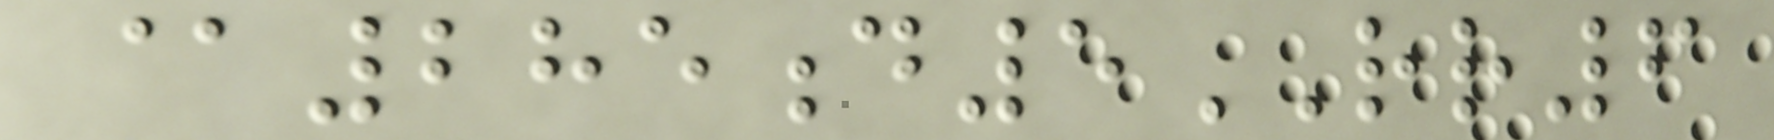@285d5RR6
